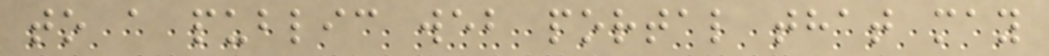to a public web portal that may
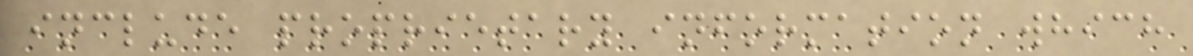include proprietary information which
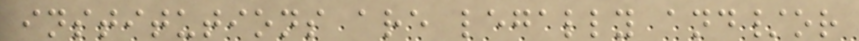institutions are legally and/or
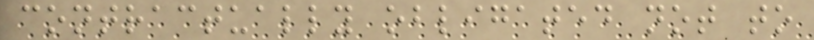contractually obligated not to
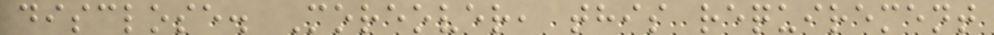disclose. Moreover, this requirement
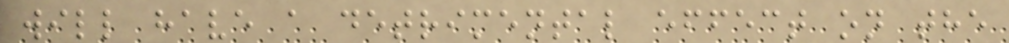will have a detrimental effect on the
